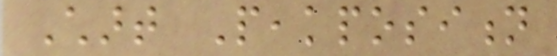Chart Peakposition
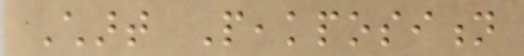Chart Peakposition
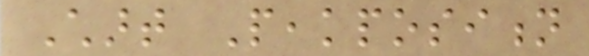Chart Peakposition
